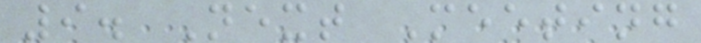9. Next Meeting
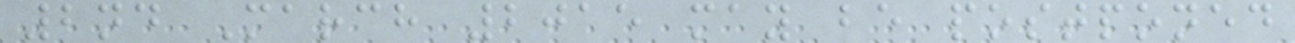2nd March 2015 may be postponed
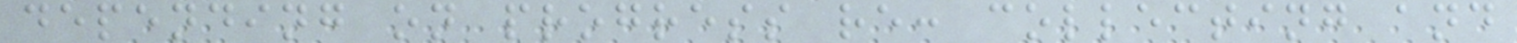depending on progress re: collecting and
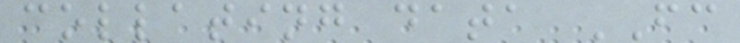collating data FC
